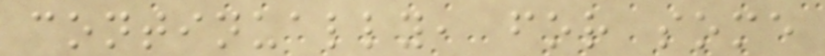continually, for some
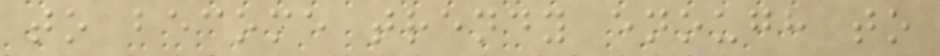to become trendy enough to
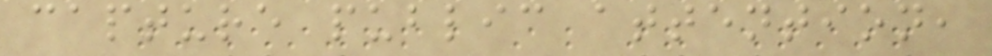capture public attention,
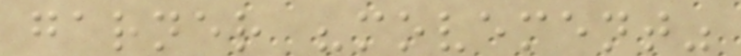garner "movement"
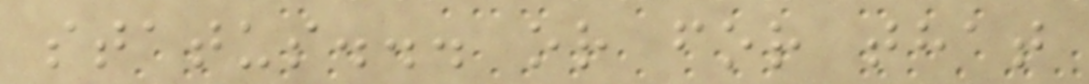status... or for that
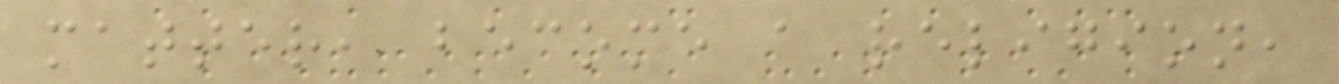matter, become a religion,
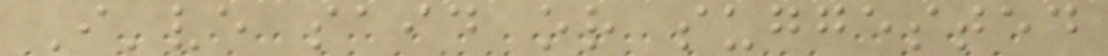I've said or suggested
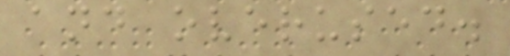and overused.
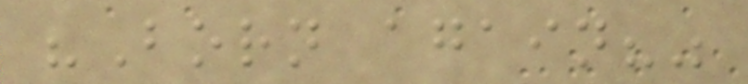"Born again?"
